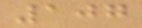107
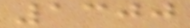1300
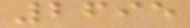2695
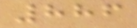886
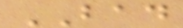BAD
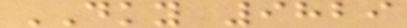DKY 9829
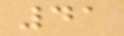41
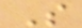S
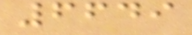6649
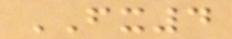FX4
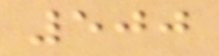500
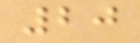20
